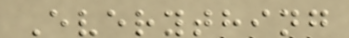Everything
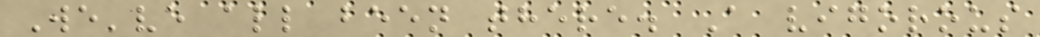We've all been there. A vigorous
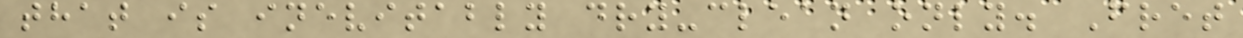that is inevitably dry-clean only. Fret
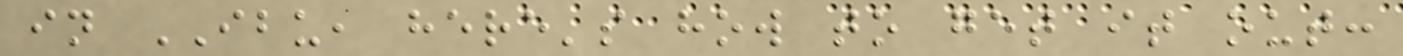in IBU, here's how to get it out:
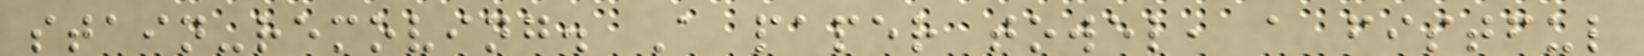stain-removing. A paper towel, a fistful
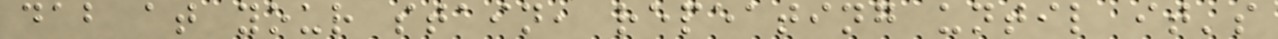dab at your stain, repeating until it's
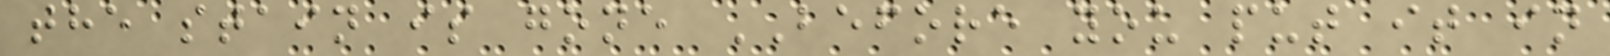the stain is gone BEFORE you put it in
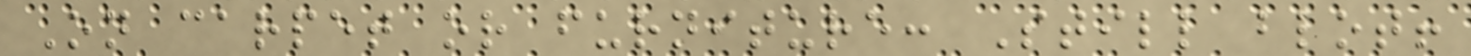On carpet or furniture: Still blot!
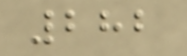282
